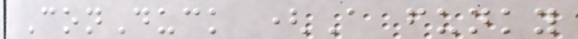ConDuck (A funky
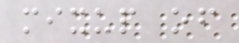mixup of
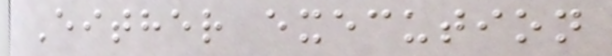Either execution
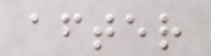after
